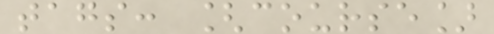tags: [course]
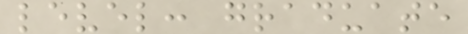level: graduate
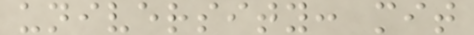university: mit
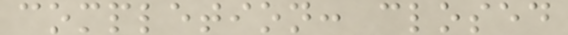completion: closed
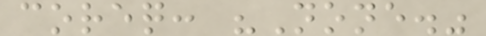coreq: "None."
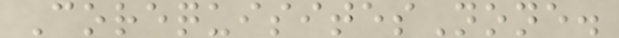CorequisitesNone.
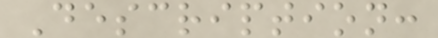Description:
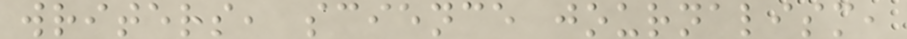writers, science journalism,
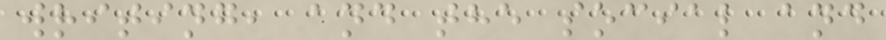writing, and the social and
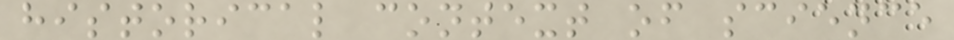historical context of science
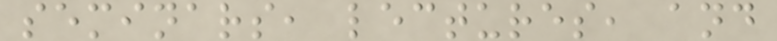seminars, lectures, and
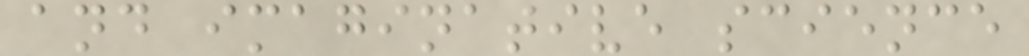and imaginative science
